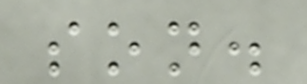son.
